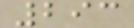293
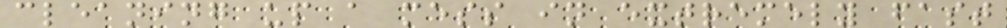cleaning up a mess in extremely fast
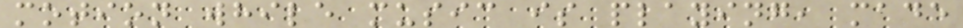motion while music is playing, made
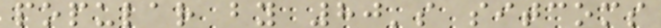popular by 80's sitcoms
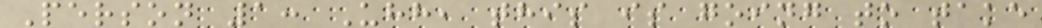Person 1: Uhh, this is going to take
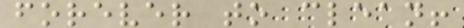forever to clean!
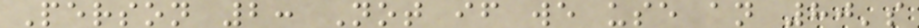Person 2: Not if we use an 80's
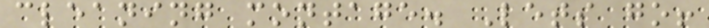cleaning montage. Lets go!
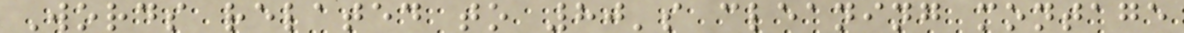Words related to 80's cleaning montage
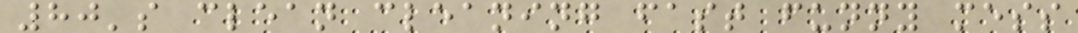80's clean cleaning fast funny mess
